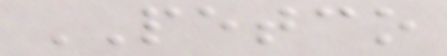PETCO
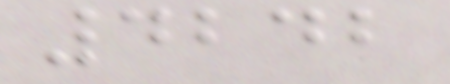4242
